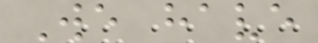We have
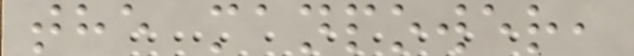the manpower,
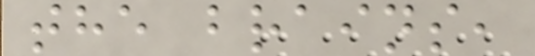the brains,
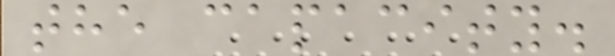the capacity.
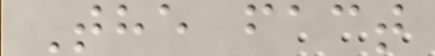The fact
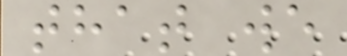that we
